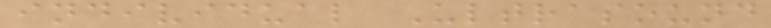individual Ultrasound
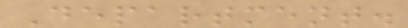Department.
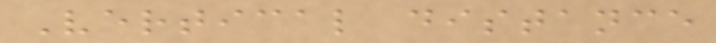Vertical distance
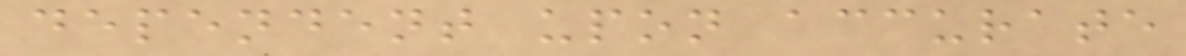dependent upon accurate
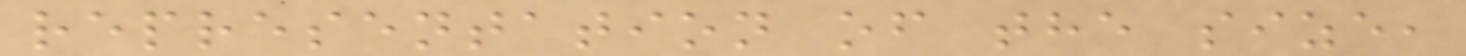representation of the size,
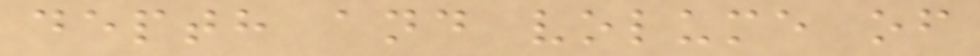depth and volume of
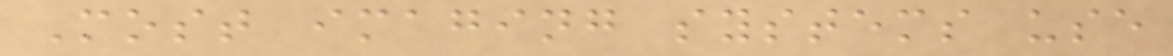Most imaging systems use
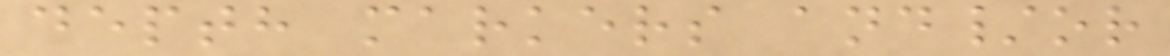depth markers and/or
